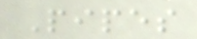Pipes
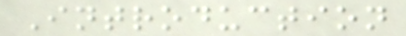Introduction
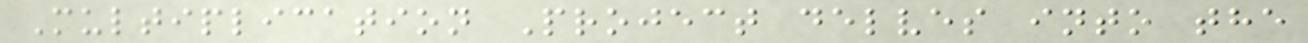Multiplication Project delves into the
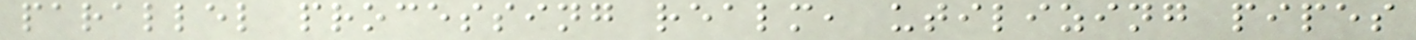parallel processing realm, utilizing pipes
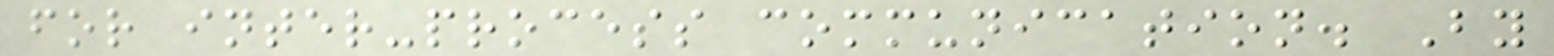for inter-process communication. By
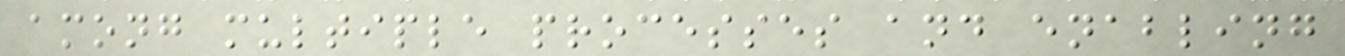among multiple processes and enabling
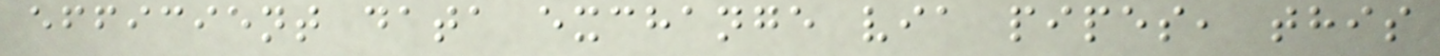efficient data exchange via pipes, this
